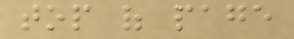top of page
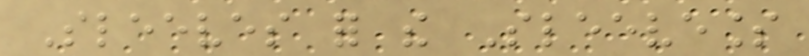Sleeves for the Sleeveless
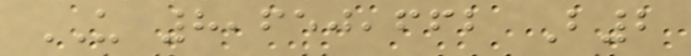US 8,650,662 B2
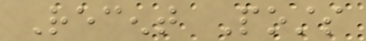Recent Posts
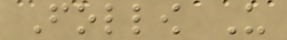Follow Us
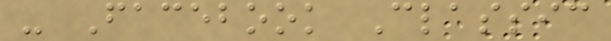- Facebook Classic
